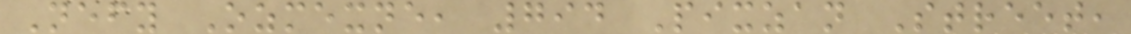Nefy Ozmexne, 794 Pixzan Street,
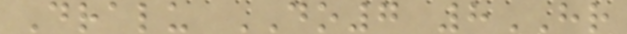Dralu DO7 8HR
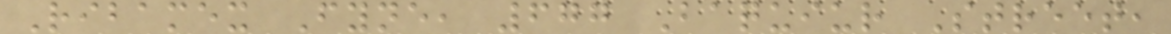Ribamex Fyne, 677 Baquiur Street,
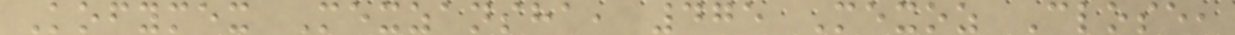Kofymex Mexzansha, 475 Mexoz Close,
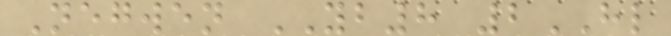Negwen YB8 2HL
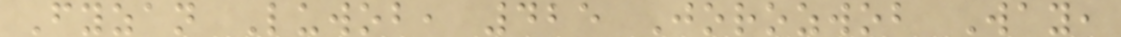Fyzan Luwob, 425 Jorozwob Way,
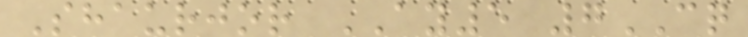Shaurjor AY5 7CQ
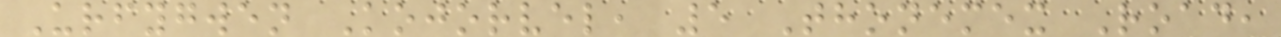Urfygwen Kojorvel, 5 Thonemex Road,
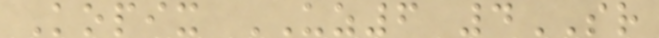Kopix UZ6 4SR
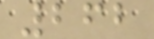262
